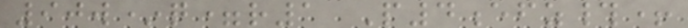90w*q=r1 P4efz#+
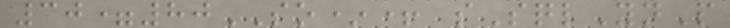30=80SO*+ sSqlYnP
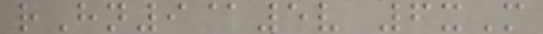rHn9@5v 6xM
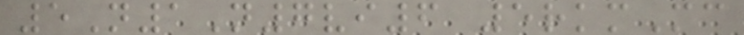5N1N7vi6 5rkmMc
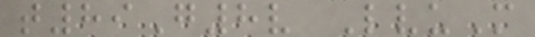t89G8v LvuM
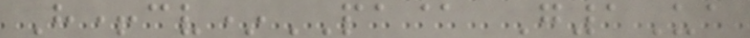H+cv*PA@ G1Ua
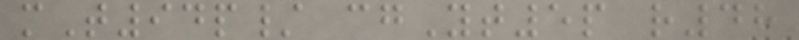mT94p/ cgYt5p r48
